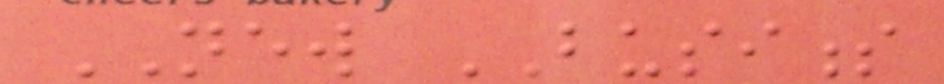NEW BUSINESS
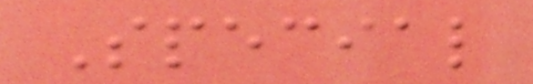Special
